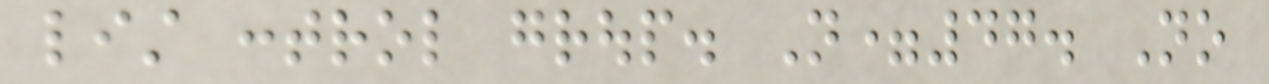list control group. N=47. No
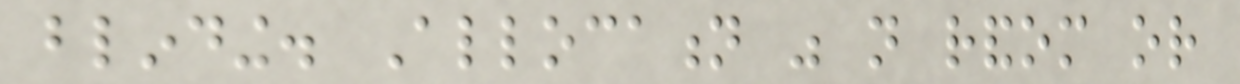blinding. Allocation was not random or
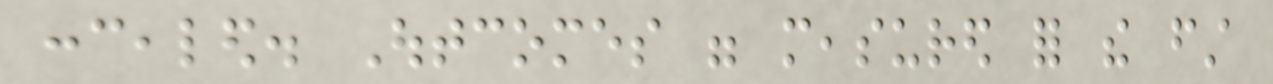concealed. Outcomes were measured for the first
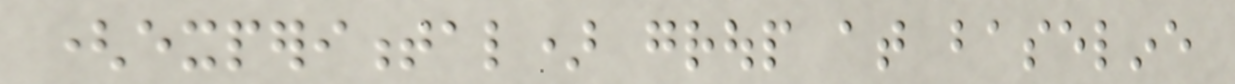(experimental) group at baseline
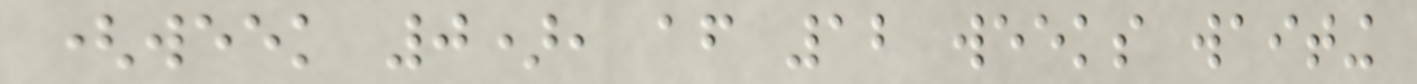(week 0), after 12 weeks waiting
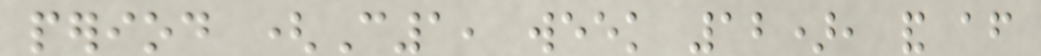period (C1, week 12), and after
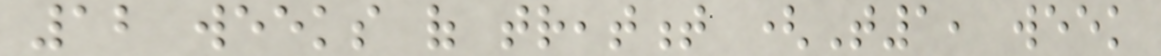12 weeks of treatment (T1, week
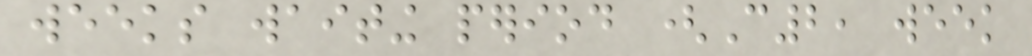weeks waiting period (C2, week
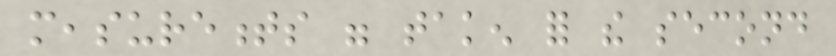measurements were taken for the second
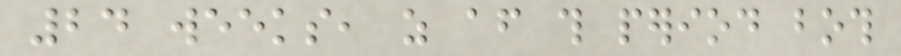24 weeks, as after this period both
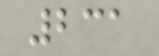231
